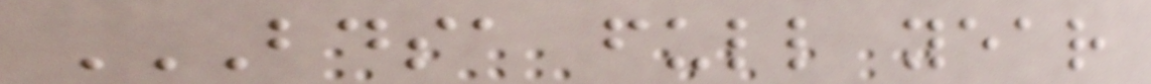BDSA FULL YEAR
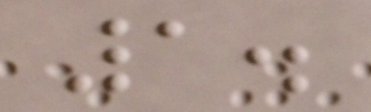1.
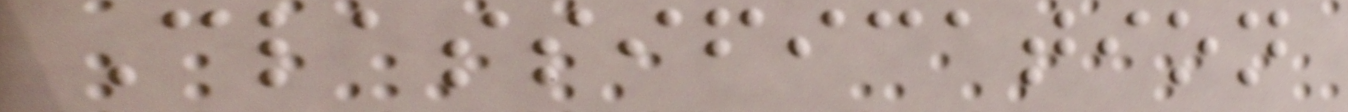Classification
